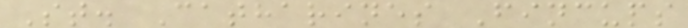St. Catharines Fincups
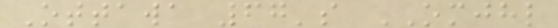Ottawa 67's OMJHL
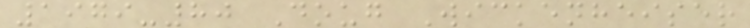1979-80 Doug Wickenheiser
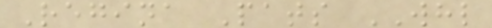Regina Pats WHL
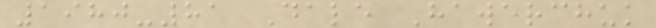1980-81 Dale Hawerchuk
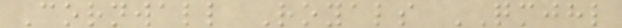Cornwall Royals QMJHL
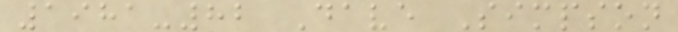1981-82 Dave Simpson
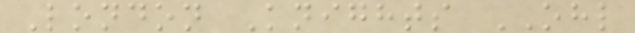London Knights OHL
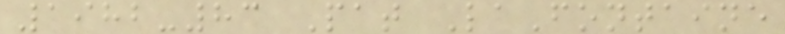1982-83 Pat LaFontaine
